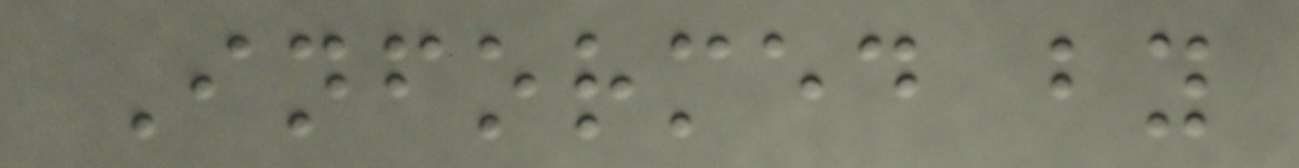Informed by
